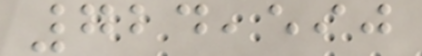724,590
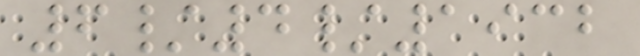6/4/1932
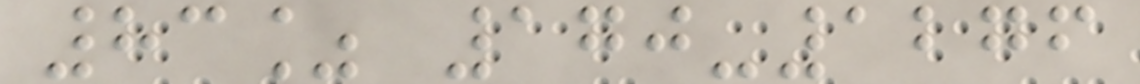83% 170-1276
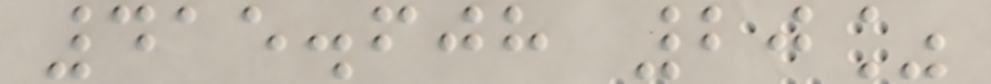415.608 20%
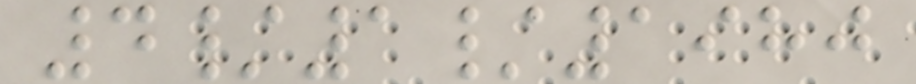4/1/1980
